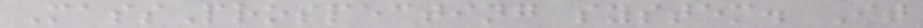MassProspecting system. It
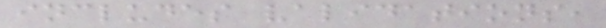includes validations,
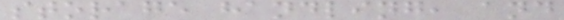storage handling, and
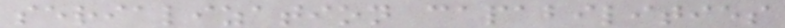serialization capabilities
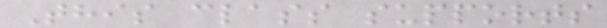This class supports
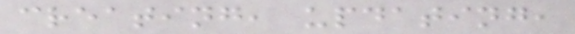creating, updating,
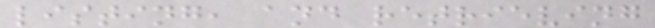listing, and retrieving
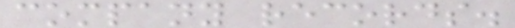company records.
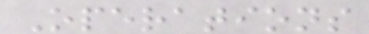Operations
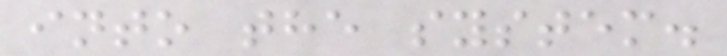into the system.
